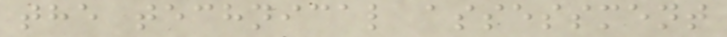the technical assessment
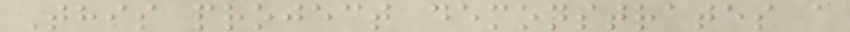This project demonstrates a
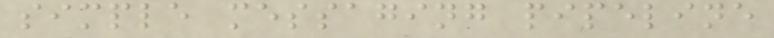simple messaging pipeline
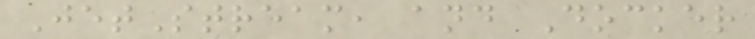JetStream, and Docker
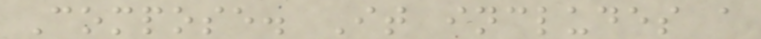Compose. It includes a
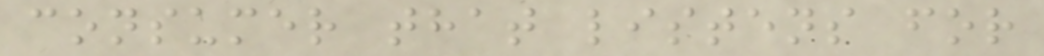consumer that listens for
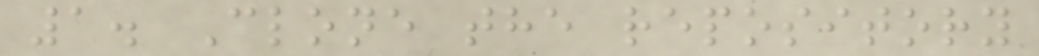1. Clone the repository
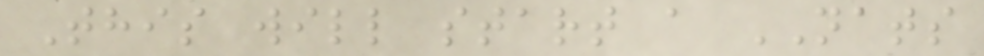This will start a NATS
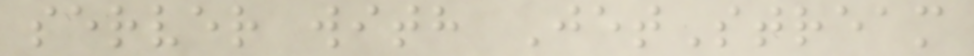server with JetStream
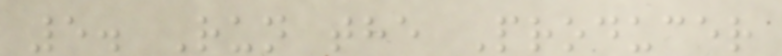5. Run the Producer
